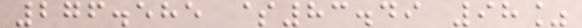276.585 $83.49 98%
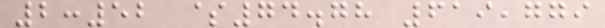2:52 $74.78 619,779
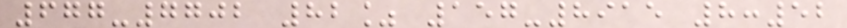677-7702 82% 157-8915 8:52
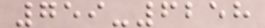759-6258
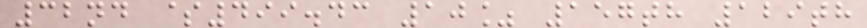32nd $499.43 10% 157th 129th
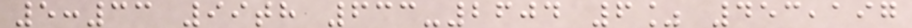5:33 99th 633-2604 6% 453,197
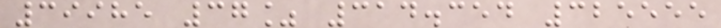39985 37% 314.354 325555
